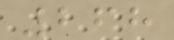268
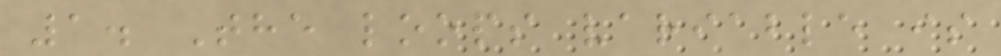1. The loops variable is
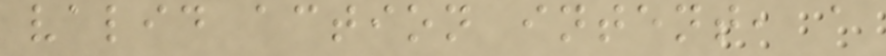valid action intent, a
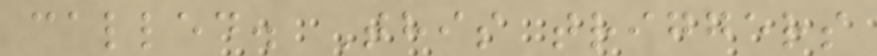called. This triggers
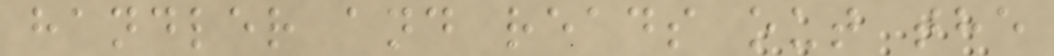handler and reads out the
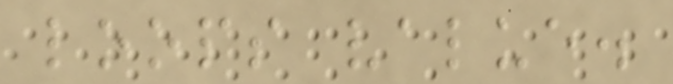loops value.
